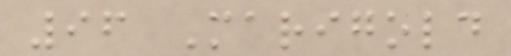96 Marigold
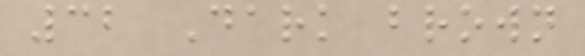32 Dark brown
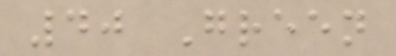40 Green
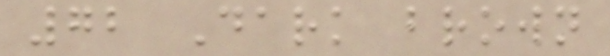72 Dark brown
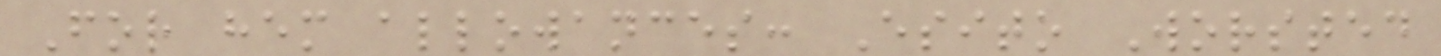For hem allowances: Esito Worsted
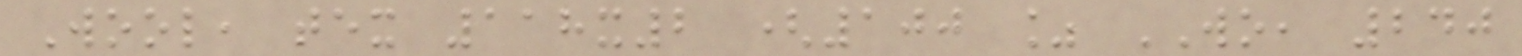Wool, tex 118x2 (100 % WO, 240
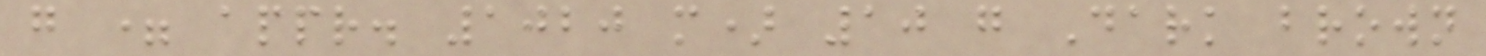g = appr. 1020 m) 10 g Dark brown
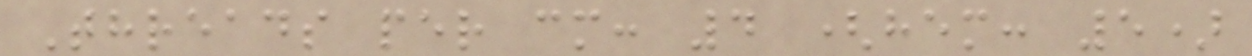Threads per cm: 4 (hem: 5)
